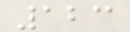123
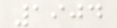1904
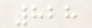828
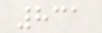831
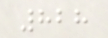828
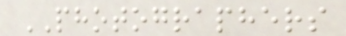PHOTOGRAPHERS
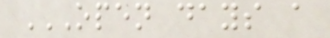OPEN DAYS A
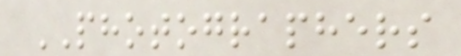PHOTOGRAPHERS
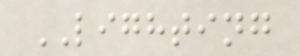LIGHTING
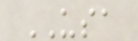USA
